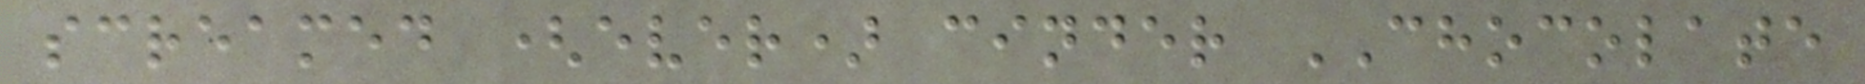screamed (ever) cinder CHOCOLATE
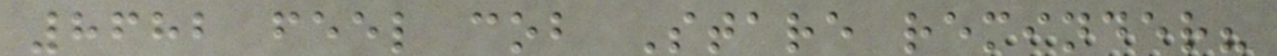8682 feel cob Stare reminder?
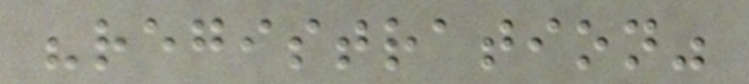"registration"
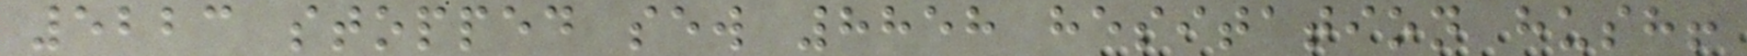5223 stopped sew 8858 hesitation hush!
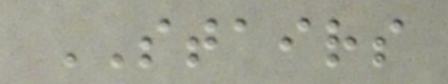STAIRS
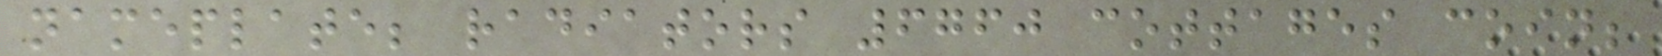nameplate; radiators 6760 cottages coin;
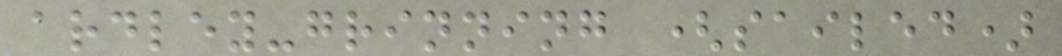ardley-grinning (sailed)
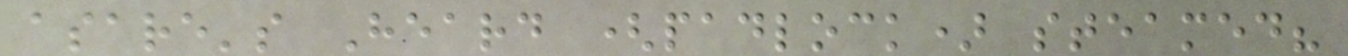asare's Heard (padlock) steamed?
